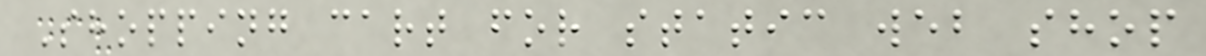Shopping cart for static web shop
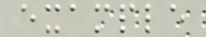example
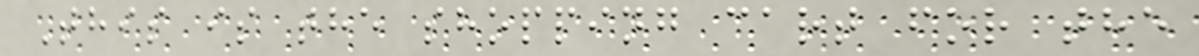This is the shopping cart for the
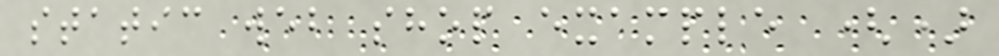static web shop example ()
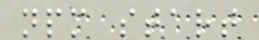npm start
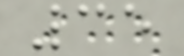35
